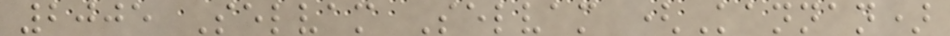2005 Selvam Selvam (Kannan)
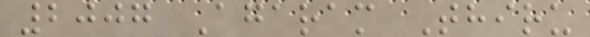2007 Agaram Thiru
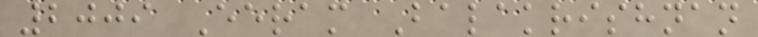2009 Eeram Balakrishnan
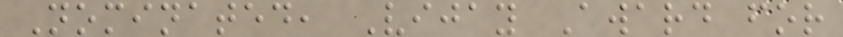Nominated, Vijay Award for
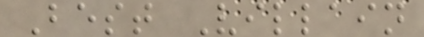Best Villain
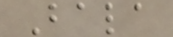Bala
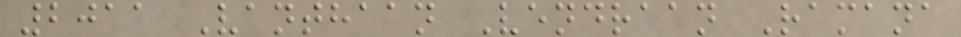2011 Vanthaan Vendraan Ramana
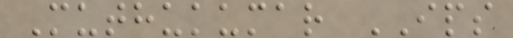Muthukumar IPS
